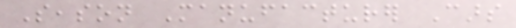Season Manufacturer Cars
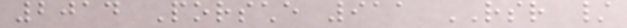2014 Porsche 911 RSR /
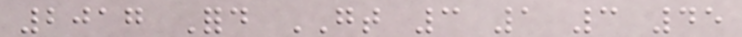2017 Ford GT 3 1 3 45
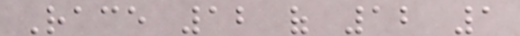Race 12 of 12 1
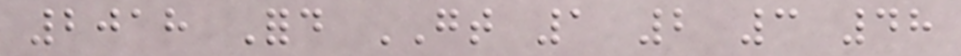2018 Ford GT 1 2 3 48
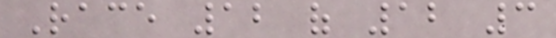Race 12 of 12 3
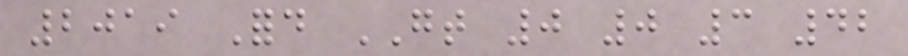2019 Ford GT 0 0 3 42
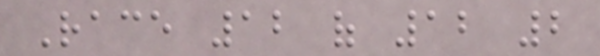Race 12 of 12 2
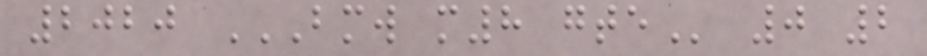2020 BMW M8 GTE 0 2
